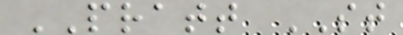PRATT ST
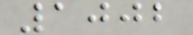1002
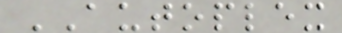AUTOPLEX
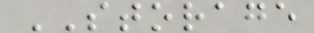STORAGE
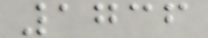1736
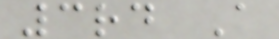3rd A
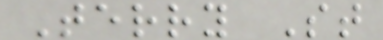Terry St
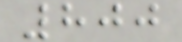800
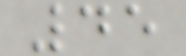45
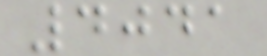4041
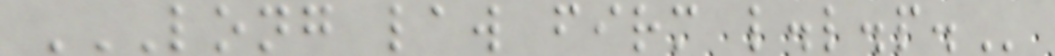LONG LAW FIRM L.L.P.
